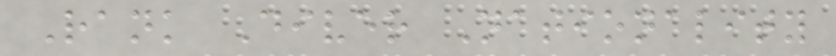Rank Diver Nationality
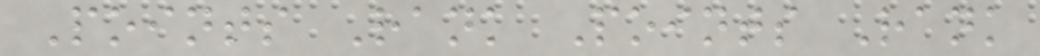Points Rank Points Rank
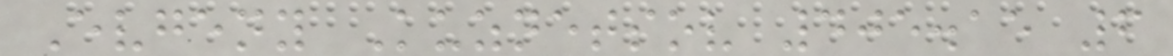Evgeny Kuznetsov 405.15 6
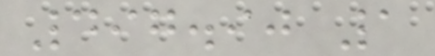497.90 1
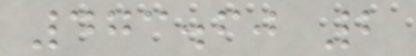473.60 2
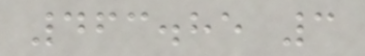463.85 3
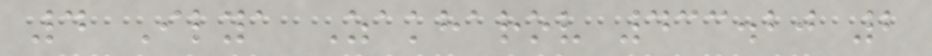4 Ilya Zakharov 433.20 2
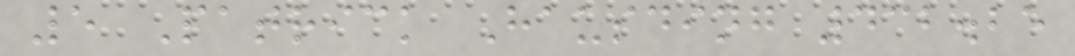5 Patrick Hausding 432.25
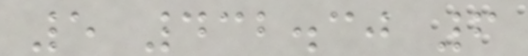5 432.30 6
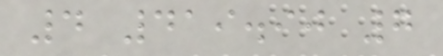4 419.90 7
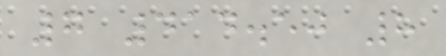7 414.50 8
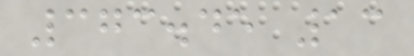373.45 13
